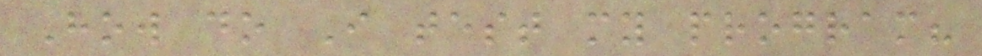How do I test my program?
